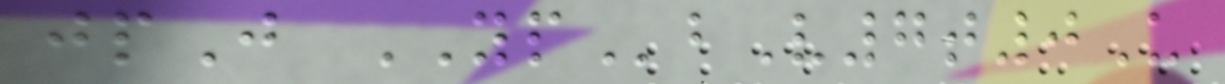jpJ YPbV7t0U
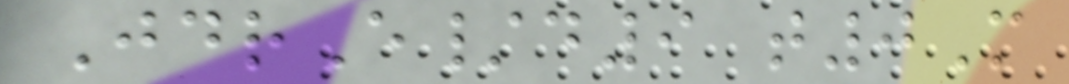JdrE/d9 t0M
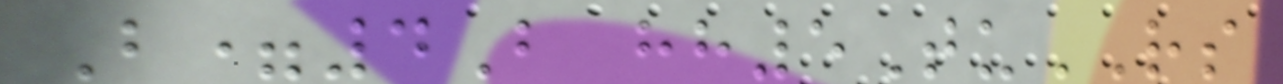B=4B hh5TuRS
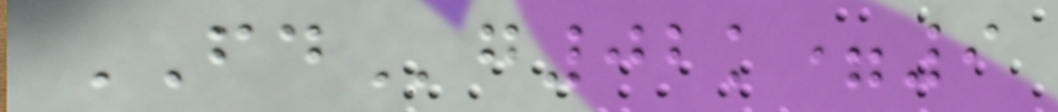FDg02k=9
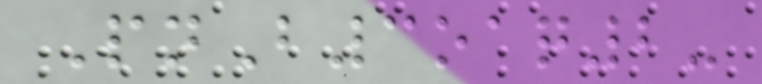PnB3oaq2-
